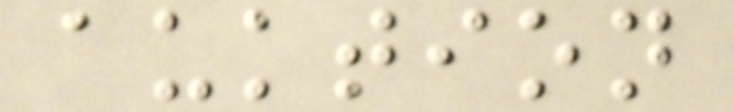auktion
